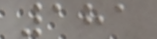181
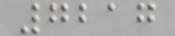7217
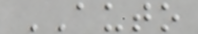AUTO
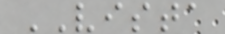VISTA
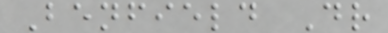Benfield Dr
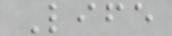Life
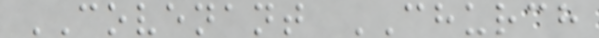COVENANT CHURCH
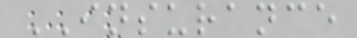INSURANCE
